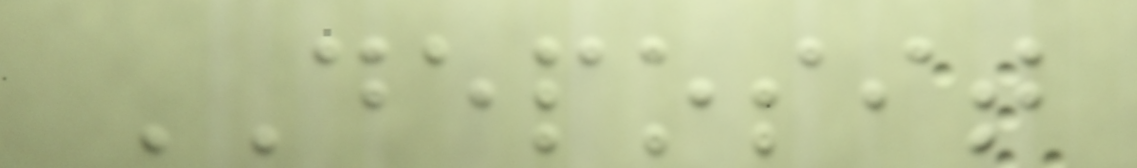DEPOSIT
